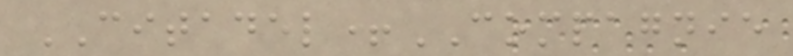CITADEL+COMPAGNIE
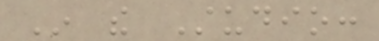In the Studio:
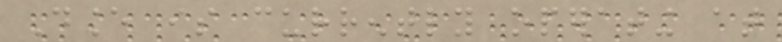Dance is currently operating at
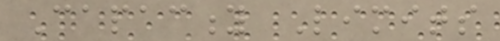Capacity Limits
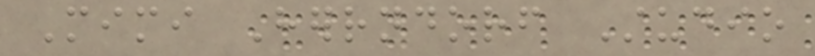Mimi Herrndorf Studio
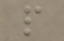people
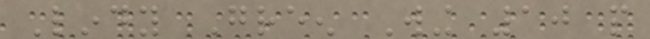Lindy Green Wing 10 people
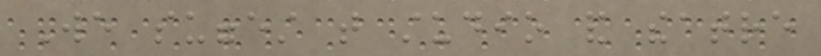We suggest that studio and theatre
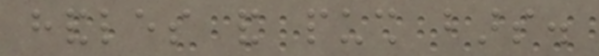handles and push bars.
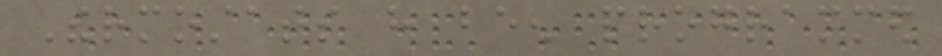Thermostats have been programmed
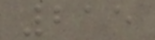215
